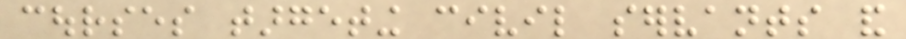courses targeting civil servants and
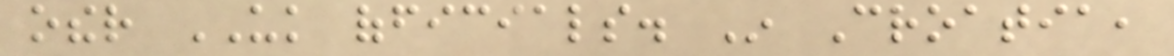other UK officials. In Croatia,
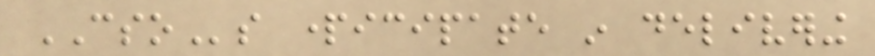CSOs participate in delivering
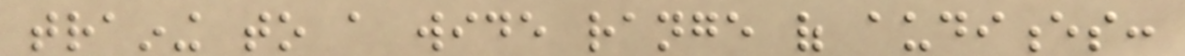training to a wide range of audiences:
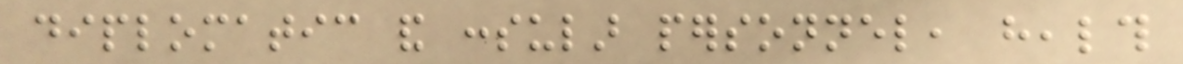diplomatic and consular personnel, health
